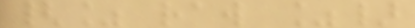{% raw %}
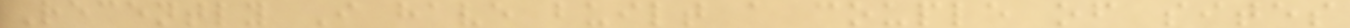Recently I have built a couple of sites
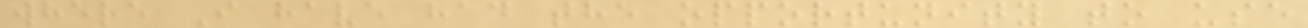where I have had the opportunity to use
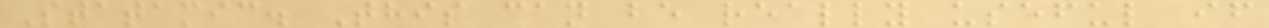Statamic. This can be really useful if
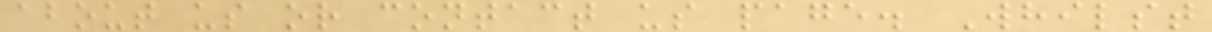about us or contact us page. Whilst
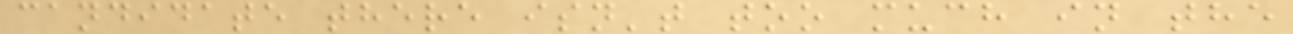candidate there isn't too much in the
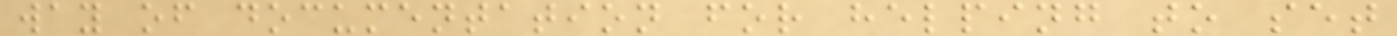way of documentation for helping to set
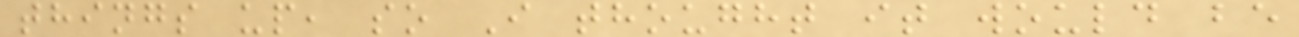things up, so I thought it would be
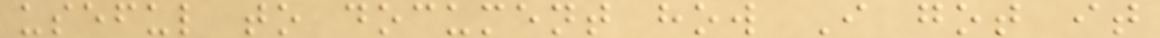useful to document how I got it
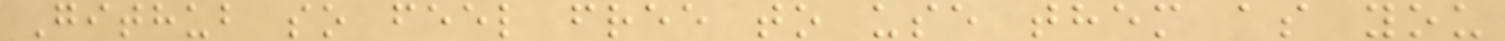Github so feel free to use them as you
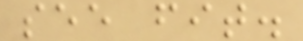see fit.
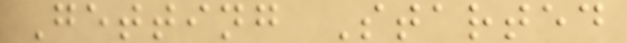Getting Started
